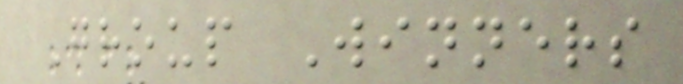Group Winners
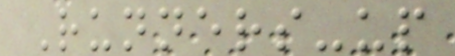Runners-up
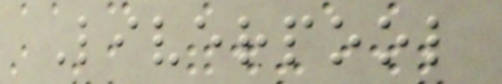Liverpool
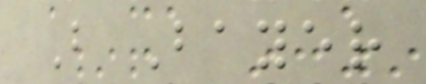B Bayer
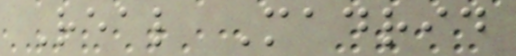Real Madrid
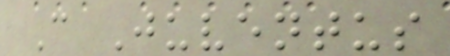C Juventus
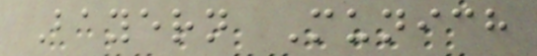Bayern Munich
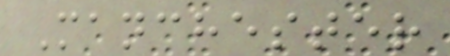Manchester
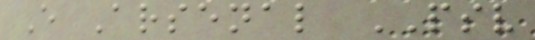E Arsenal PSV
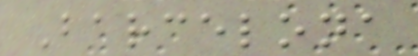Barcelona
